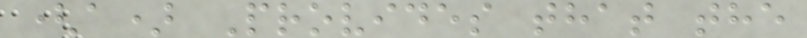(a) Provides that the
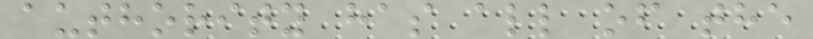authority has all of the
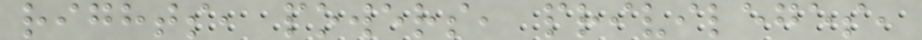rights, powers, privileges,
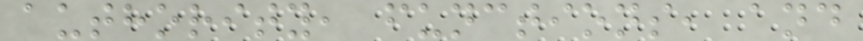authority, functions, and
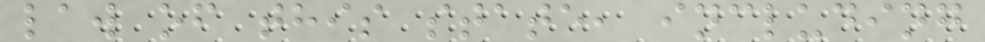law of this state, including
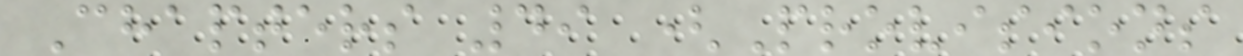Chapters 49 (Provisions
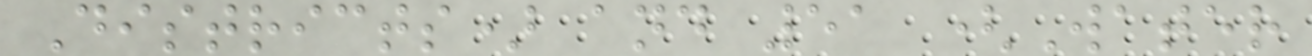Districts) and 51 (Water
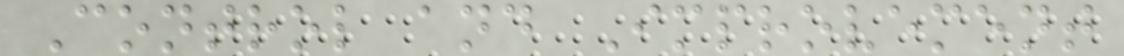Control and Improvement
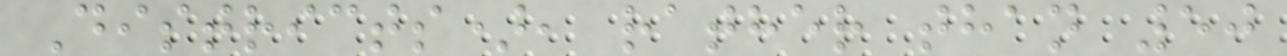Districts), rather than 50
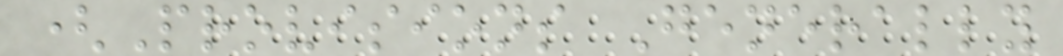(Provisions Generally
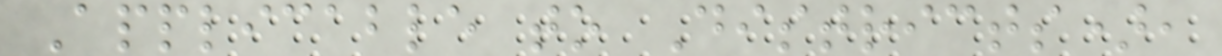Applicable to Districts),
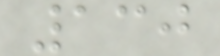130
